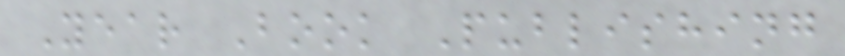Year Book Publishing
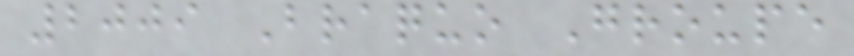2009 Braquo Groupe
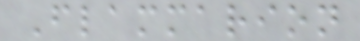Flammarion
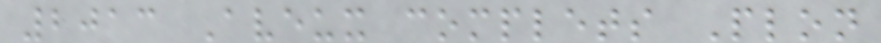2013 Aveux complets Plon
